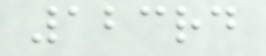123rd
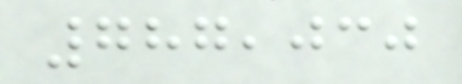787,030
